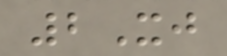2Xj
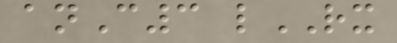anC3 lRX
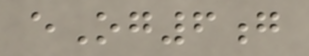eOg6g
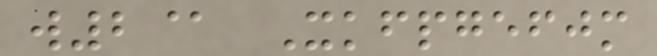w2@ Xkfpgefjm
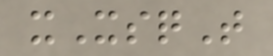xXsqT
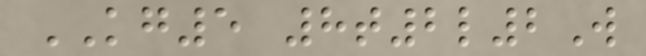KG5 8t2l2W
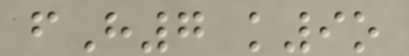fH7 k9o
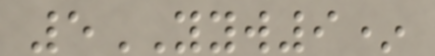5YYW9*
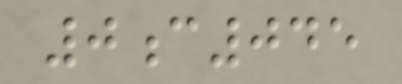0c045
